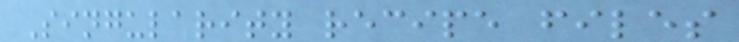Singularity recipe files
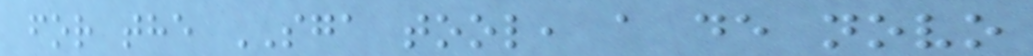for the SGA tool, a de novo
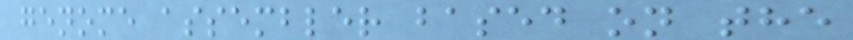genome assembler based on the
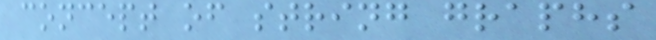concept of string graphs
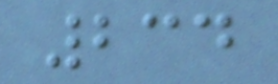234
